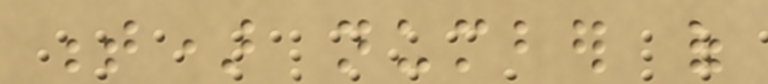t) number of
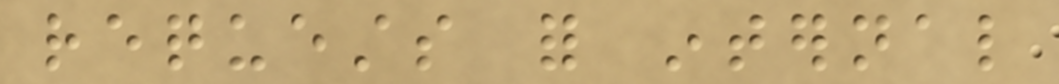requests for internal
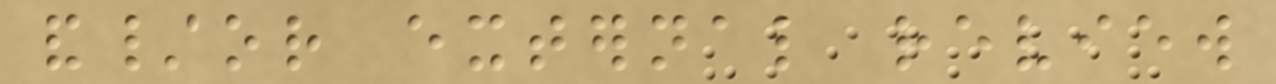and/or external review
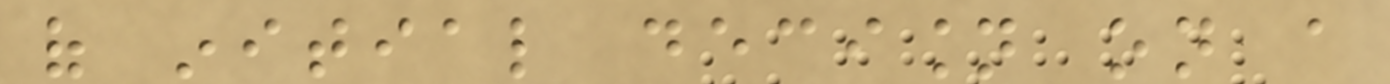of initial decision on a
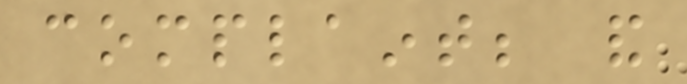complaint; and
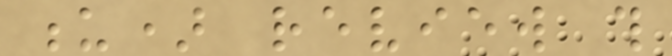u) review this
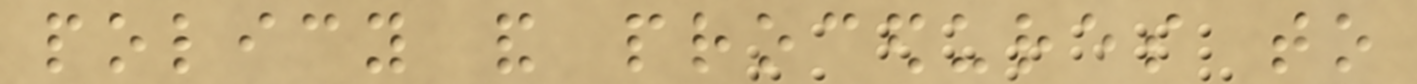policy and procedures to
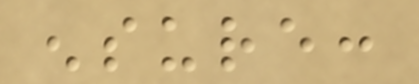ensure:
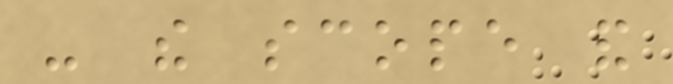- the scope and
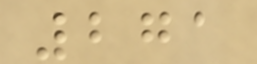271
